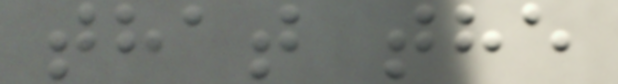that the
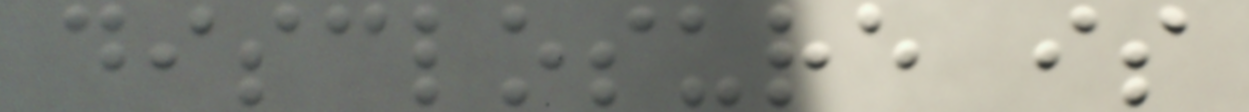disclosure is
